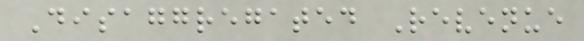Disaggregated Revenue
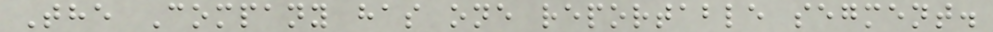The Company has one reportable segment.
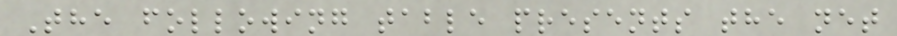The following table presents the net
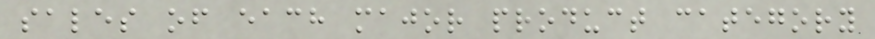sales of each major product category
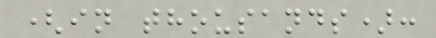(in thousands):
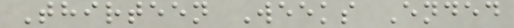Thirteen Weeks Ended
